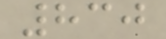830
